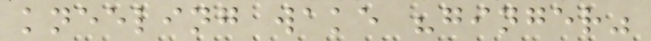kneeling wake "ginger"
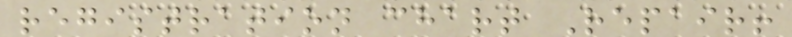registration chart Repair!
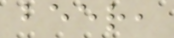beer,
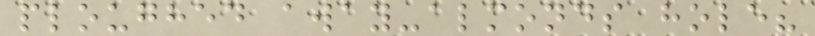ploughed away-almonds hole?
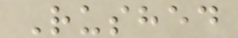Rushed
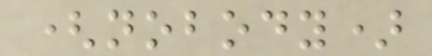(nobody)
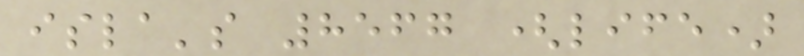isla's 8567 (life)
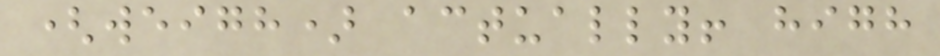(weigh) actually! high
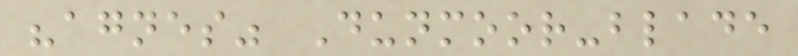"agnes" Dunmoor-blade
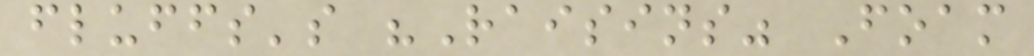fluffs's "Raisins" Foam
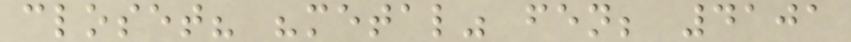closet? "metal" fen; 4101
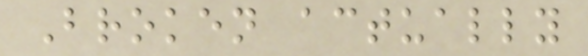Broken actually
